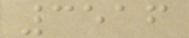3516
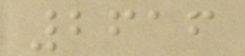2616
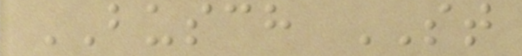BUSCH ST
